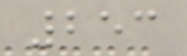253
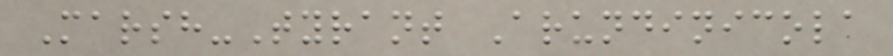Marsh-Tyrant Arundinicola
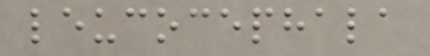leucocephala
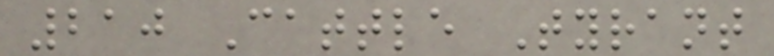210 Cattle Tyrant
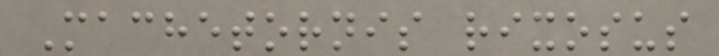Machetornis rixosus
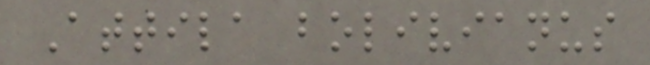Attila bolivianus
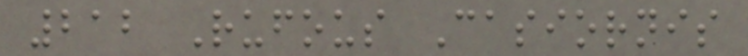212 Rufous Casiornis
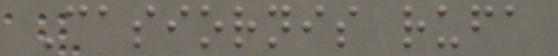Casiornis rufa
